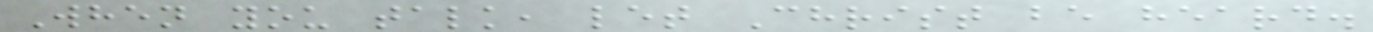When you talk, let Christ be heard.
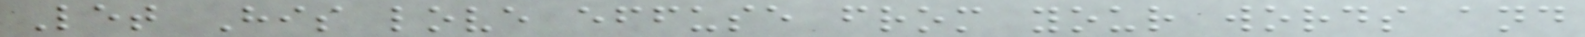Let His love effuse from your words and
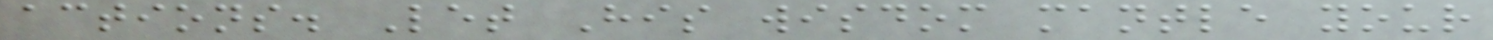actions. Let His wisdom mantle your
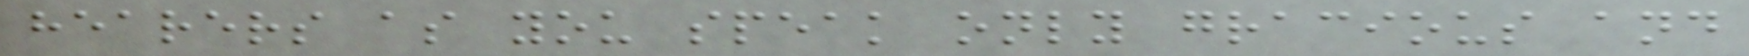hearers as you speak only gracious and
